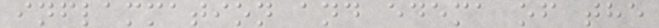inflammation and edema of the
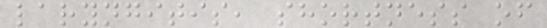laryngitis, shortness of
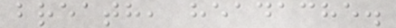breath, headache.
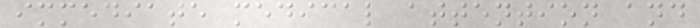immediate medical attention and
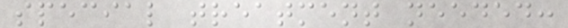special treatment needed:
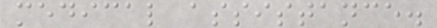medical assistance.
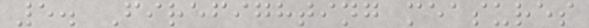5. Firefighting measures
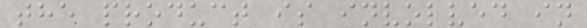the product is involved in
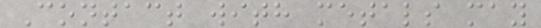Contact with metals may
